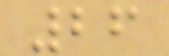26
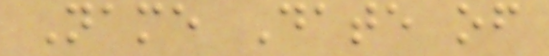Name Date of
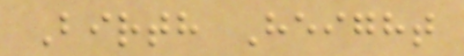Birth Height
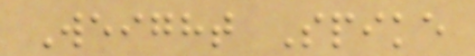Weight Spike
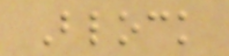Block
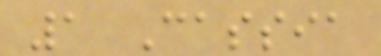1 Cassia
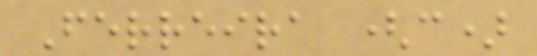Ferreira (c)
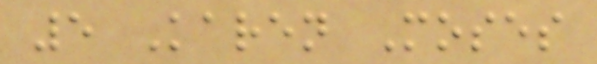5 Karen Moses
